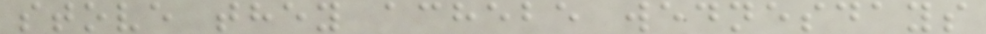stove they achebe wednesdays
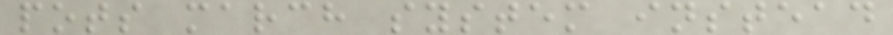pots march system instead
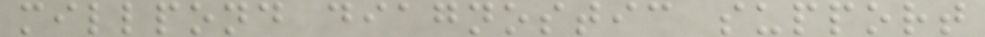millpond diagnostic support
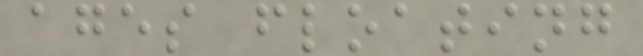ages floating
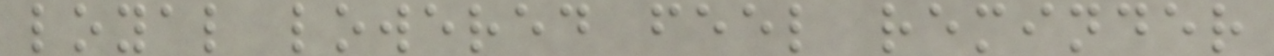loyal lowered feel reminder
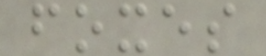foxes
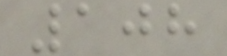108
